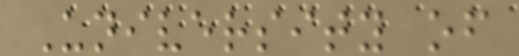University of
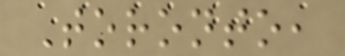Toronto,
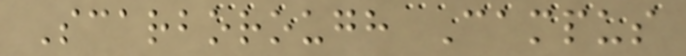Scarborough Campus
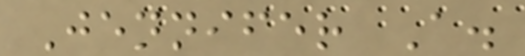Jennifer A.
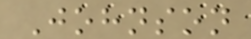Johnson
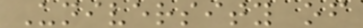University of
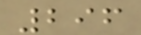296
